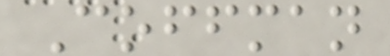Coffman
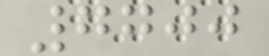7700
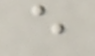e
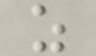z
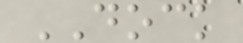DOCK
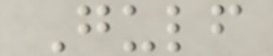Gulf
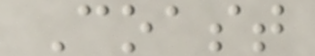Coast
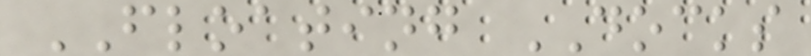FLOATING DOCKS
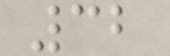32
